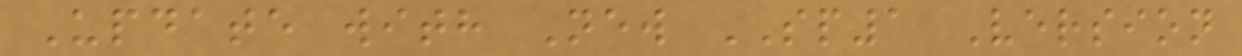Update with New SP1 Version
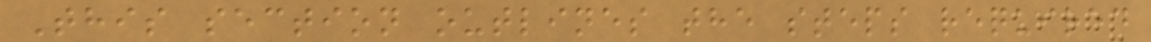This section outlines the steps required
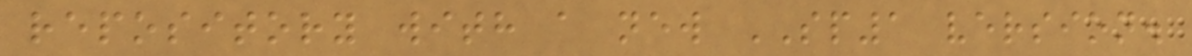repository with a new SP1 version.
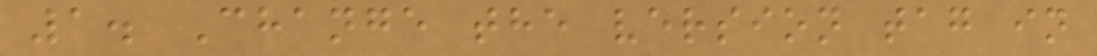1. Change the version tag in
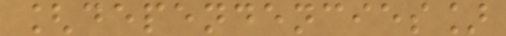[dependencies]
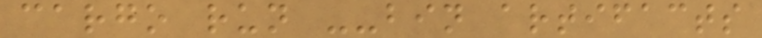cargo run --bin artifacts
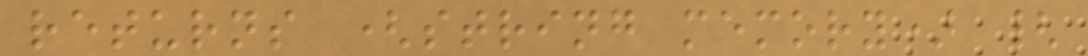returns (string memory) {
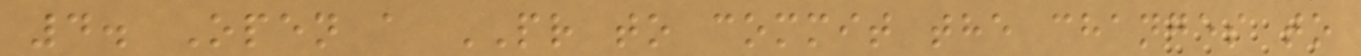4. Open a PR to commit the changes to
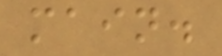main.
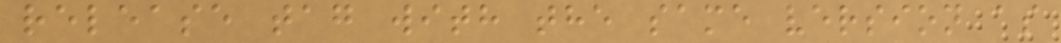release tag with the same version as
